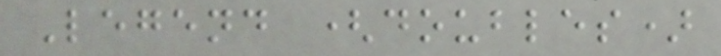Legend (doubles)
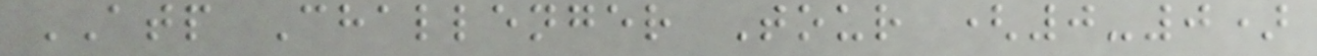ATP Challenger Tour (0-0)
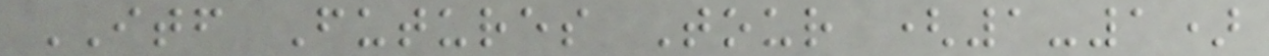ITF Futures Tour (1-1)
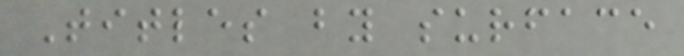Titles by surface
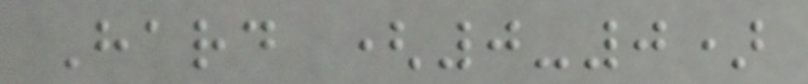Hard (0-0)
